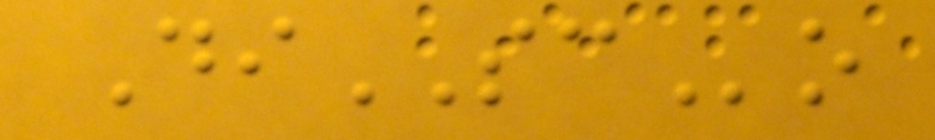DiSCo
